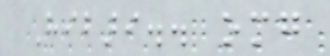Hibari.. omg
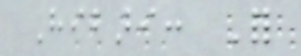Hibari: For
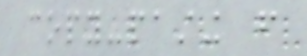copy-pasting from
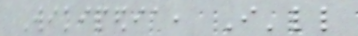Wikipedia, I'll
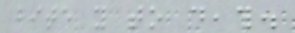bite you to death.
